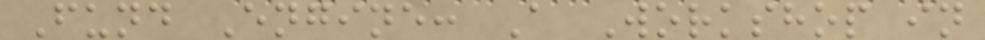Fund Engine: A Workshop in
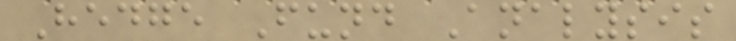Hedge Fund Analysis
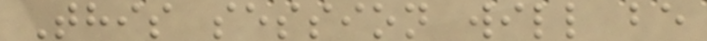This session will be
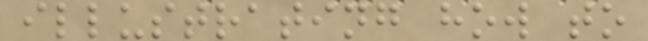illustrating how to
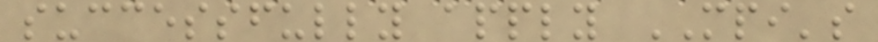successfully apply MPI's
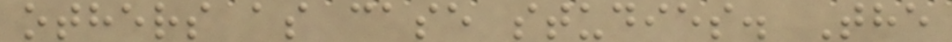others as case studies. The
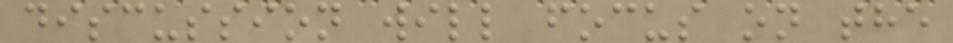discussion will focus on the
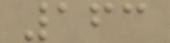163
